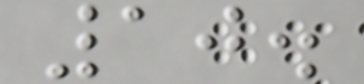10.
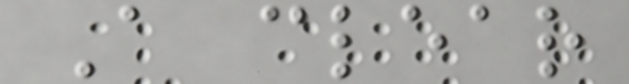A clear
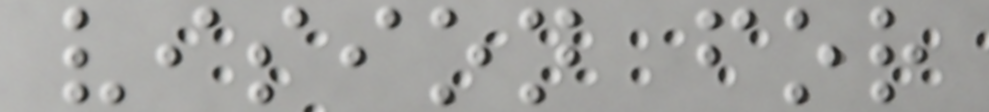vision for
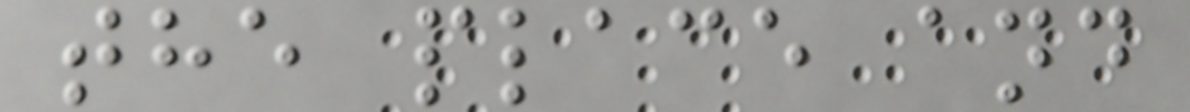the place and
